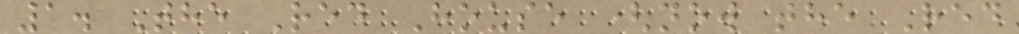1. The Red House (now the Red
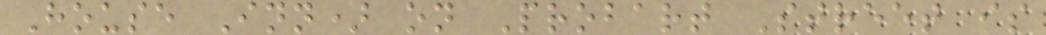House Inn) on Probart Street is
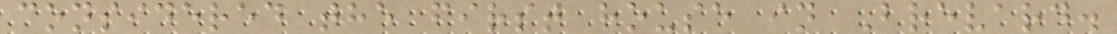considered the first house in Brevard.
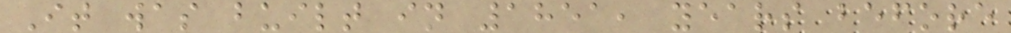It was built in 1851, years before
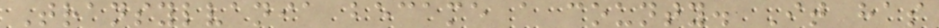Transylvania became a county. It has
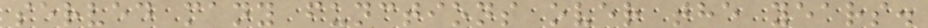served many functions over the years.
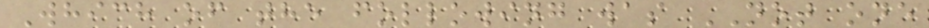Which of the following was NOT one
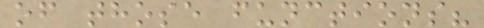of those functions?
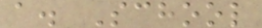a. School
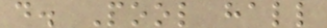d. Pool hall
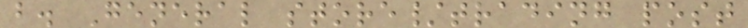b. General store/trading post
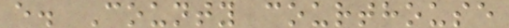e. County courthouse
